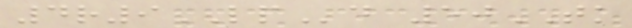4r9LPd 50TK
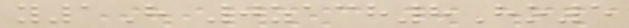y1H 0zach8Ho5
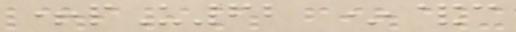+pU62 *&c
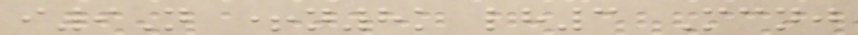i9N +n8k lh3 Mcnj
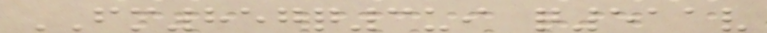FM857q3ui q511v
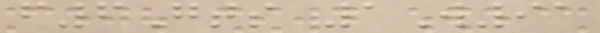f6Gts 1W91
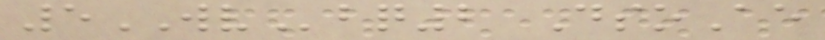5WVbq2 DsoAe
